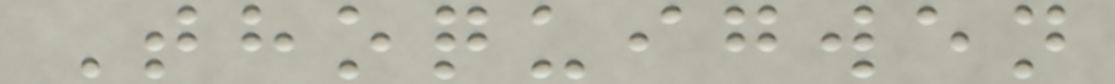Thoquigwen
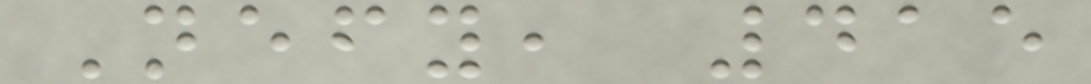Nefy, 415
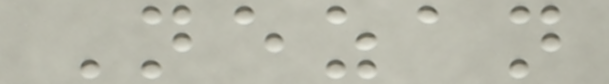Nezan
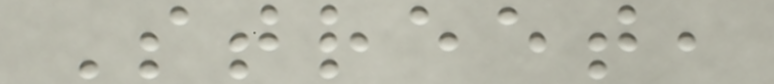Street,
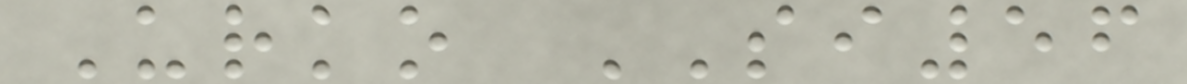Urko SI56
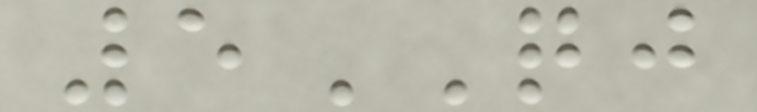5QJ
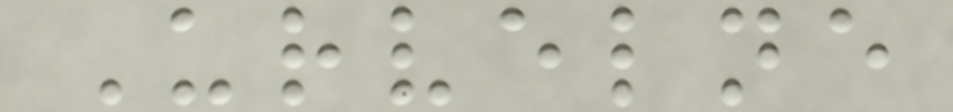Urvelne
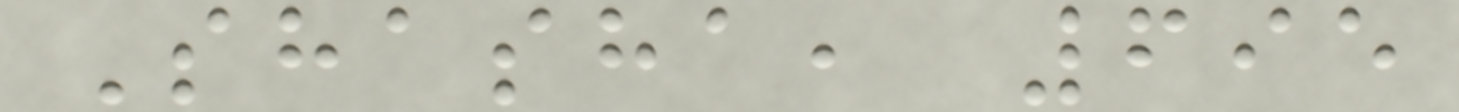Shasha, 695
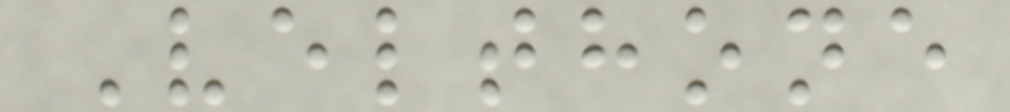Velthone
